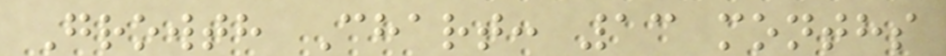Growth Chart: 13 months
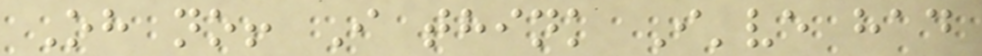Oh no! I think I've had
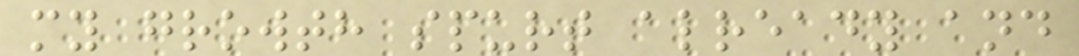my growth spurt already and
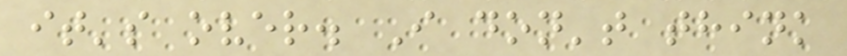it's over. I don't think
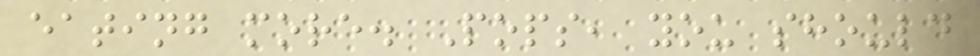eating more. Pops, you should
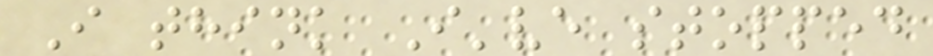I think I've stopped
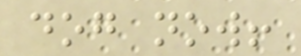dog now!
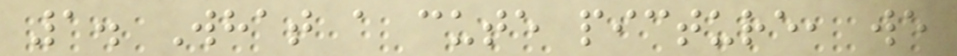1. What a cute picture, we
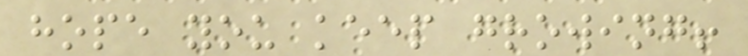hope you keep growing!
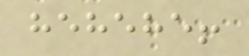hehehe!
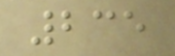235
